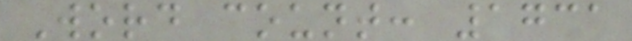Word count: 1731
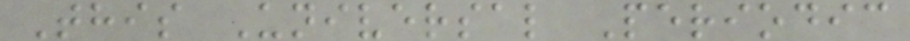This Universal Periodic
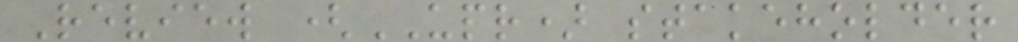Review (UPR) stakeholder
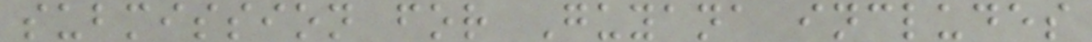submission for Guyana includes
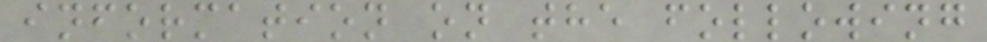information on the following
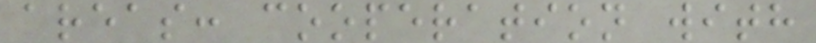areas: cooperation with
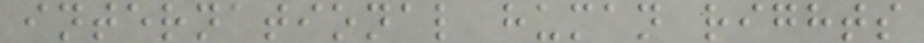international human rights
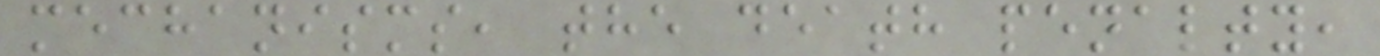mechanisms, the death penalty,
